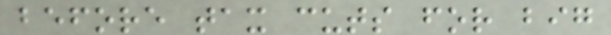before tax cuts for big
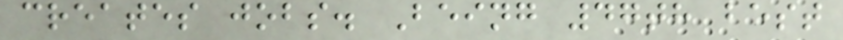creates jobs. Being 47th best
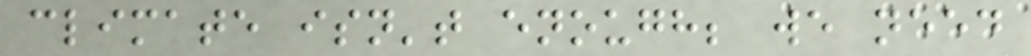climate isn't enough; we need
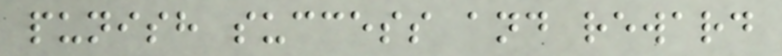punish success and reward
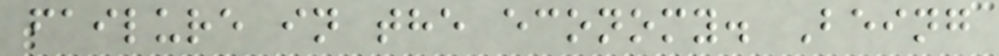failure in the economy. Being
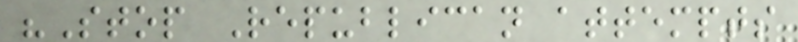"Stop Republican attempts
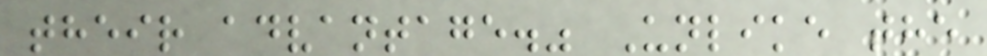their advantage." Unlike the
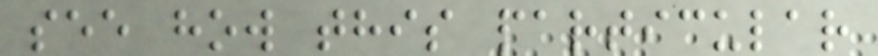see how this particular
